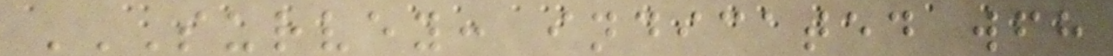SURVEY: INDICATED WFH
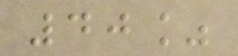40%
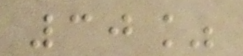30%
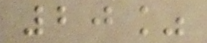20%
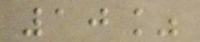10%
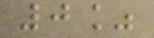0%
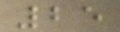25
